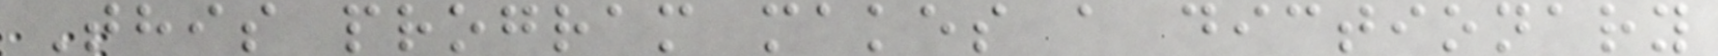This program makes a dictionary
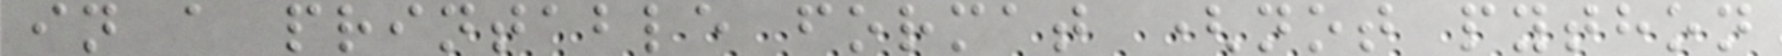in a printable format (not python
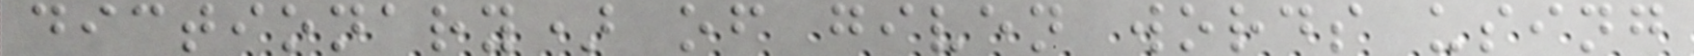dictionary) of given words using
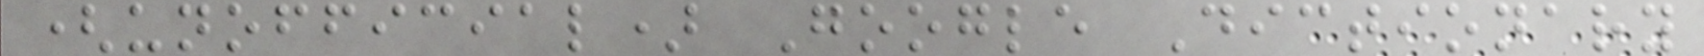(unofficial) Google Dictionary
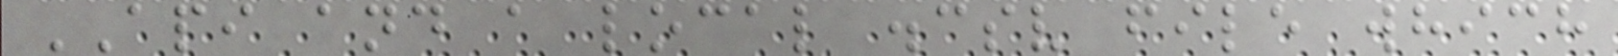API and a local .csv file which
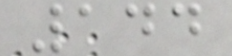144
